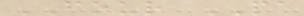FOUR PA
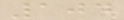104
